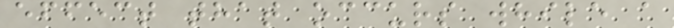effect that occurs while a
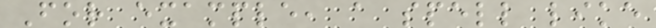For example, a spell like
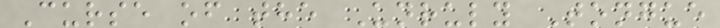Curse of the Unruly Tongue
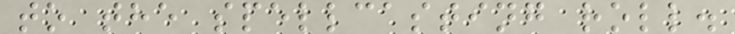to the spellcasting roll.
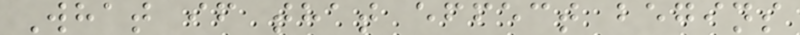What if that effect begins
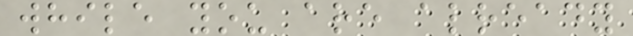while you are already
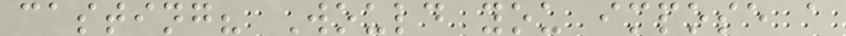casting? Would you impose a
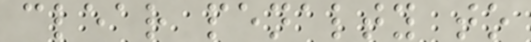clear penalty to
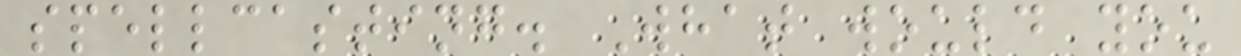spellcasting. What would you
